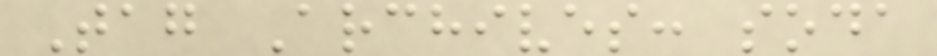Tag Archives: soda
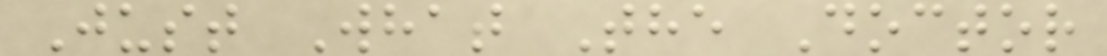Just What The Doctor
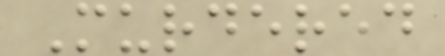Murdered
